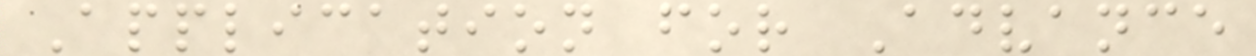Application for Advance
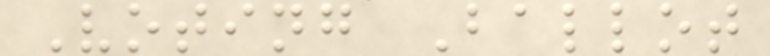Voting Ballot
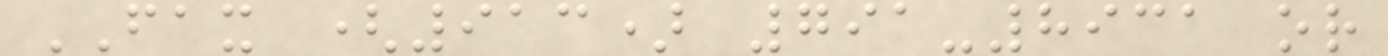FAX (913) 791-8931 or
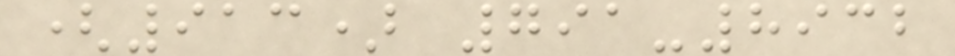(913) 791-8932
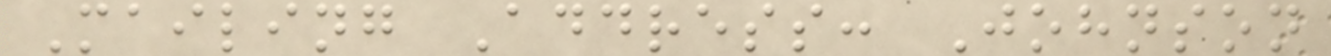Mailing Address: Johnson
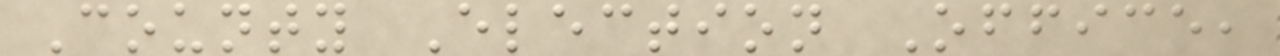County Election Office,
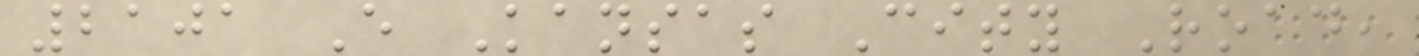2101 E Kansas City Road,
